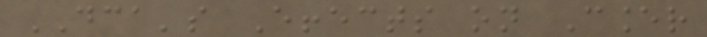DCA's Effects on Cancer
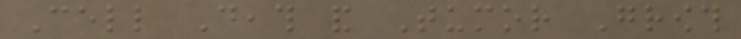Cell Death and Tumor Growth
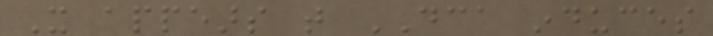It appears that DCA induces
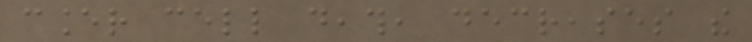cancer cell death, decreases the
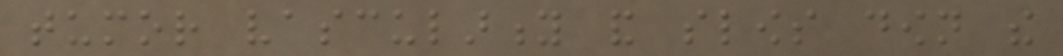tumor vascularity and slows down the
